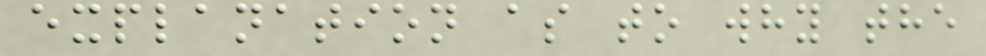explanation as to why the
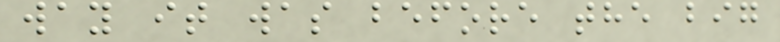way it was before the big
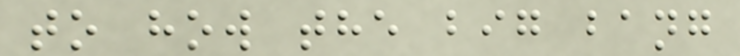to how the big bang
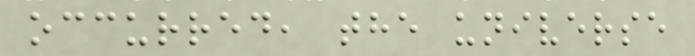occurred, the universe
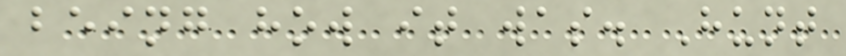being how it was. Hunt
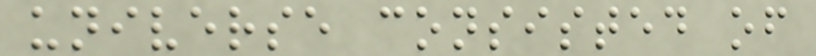universe consisted of
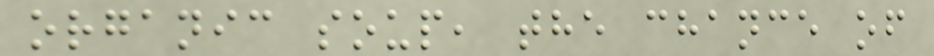organic soup, the chance of
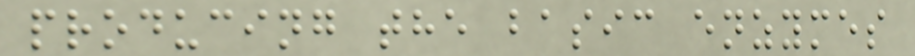producing the basic enzymes
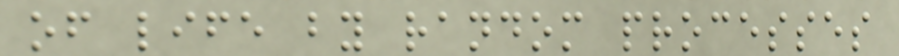of life by random processes
